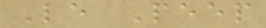Le Peep
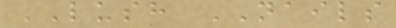LUSH NAILS
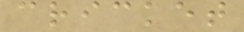cricket
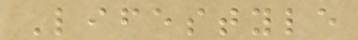Lifestyle
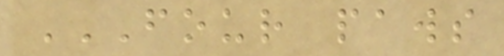FOUR PAWS
